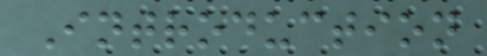Introduction
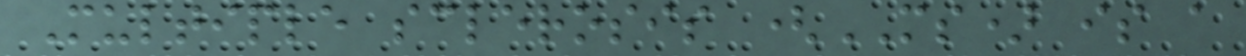Multiple sclerosis (MS) is a
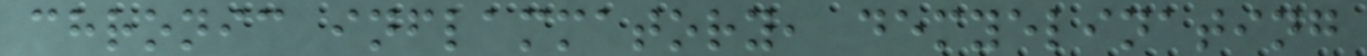chronic inflammatory, demyelinating
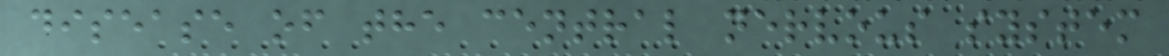disease of the central nervous system
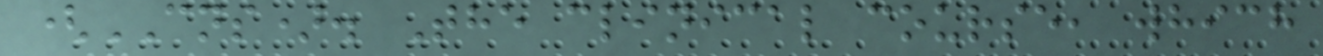(CNS). The clinical course, which
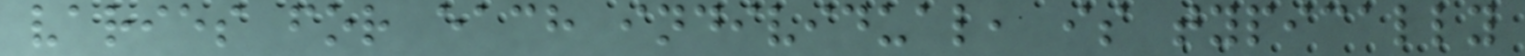varies for each individual, is typically
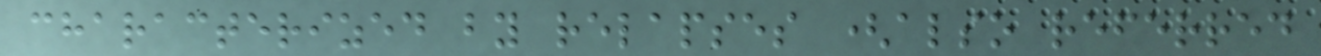characterized by relapses (also referred
